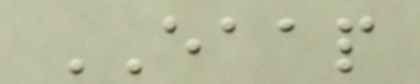EAAP
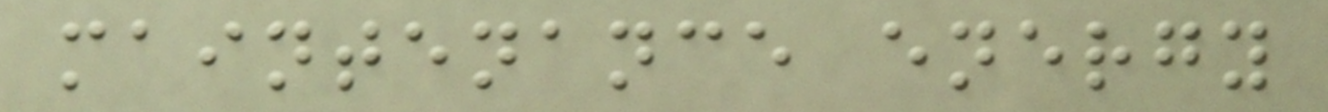maintenance energy
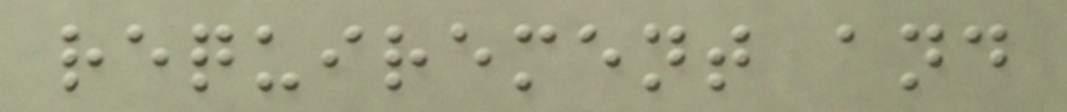requirement and
